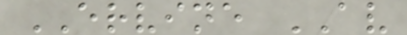ERVINE AV
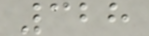328
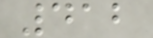412
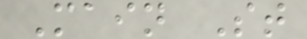Main St
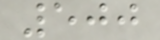500
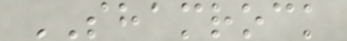SHAMROCK
